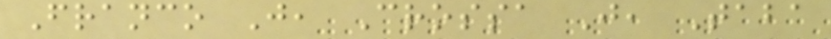Franco J, Crossa J, Taba
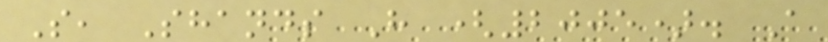S, Shands H (2005). A
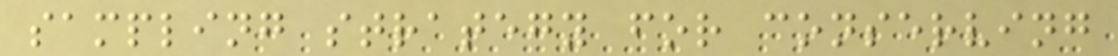sampling strategy for conserving
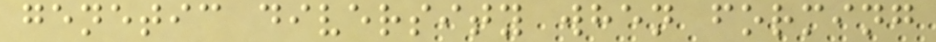genetic diversity when forming
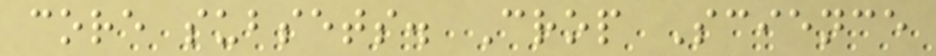core subsets. Crop Science
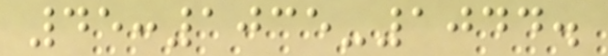45:1035-1044.
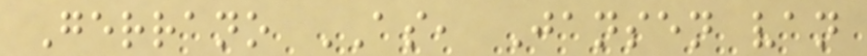Gerrano AS, Jansen van
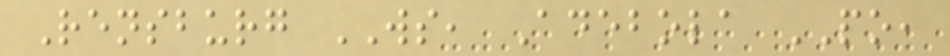Rensburg WS, Adebola PO,
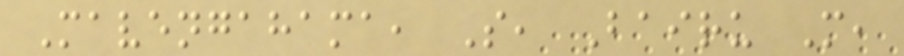Mavengahama, S, Bairu M,
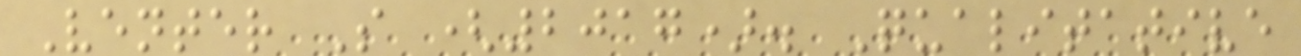Venter S (2017). Qualitative
